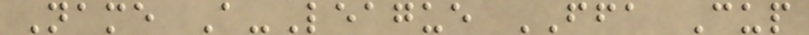Name A-League FFA Cup
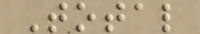Total
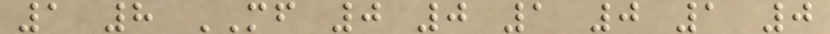1 8 MF 0 0 1 0 1 0
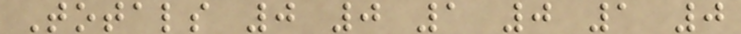Totals 0 0 1 0 1 0
